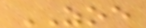ZOE
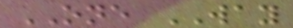ONE WAY
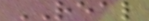REAL
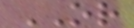OR
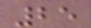25
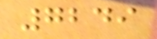7249
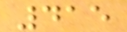415
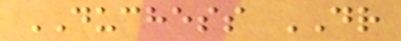DUCHESS DR
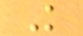K
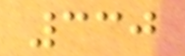330
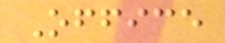Office
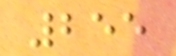255
